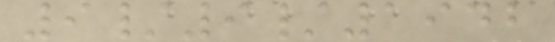9/9/1942
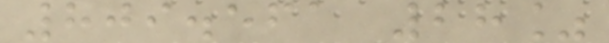809.561 28%
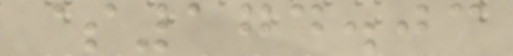$174.03
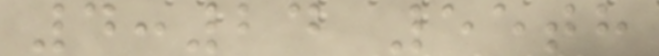4:24 55th
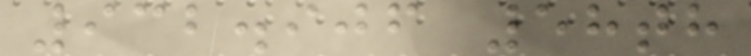932.906 58th
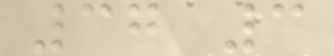37 3
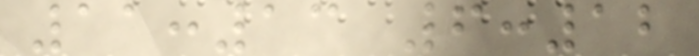11:13 6:12
